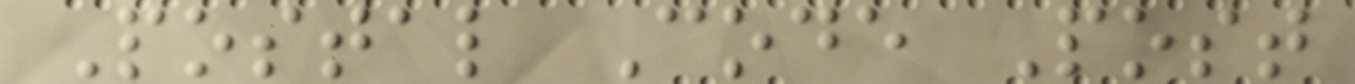Postal Code Post
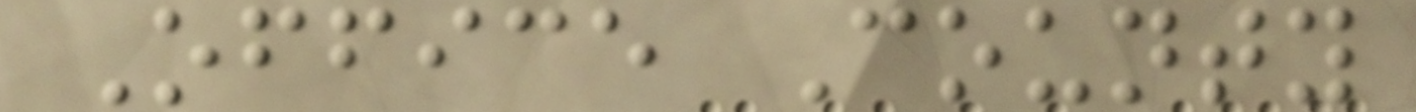Office County
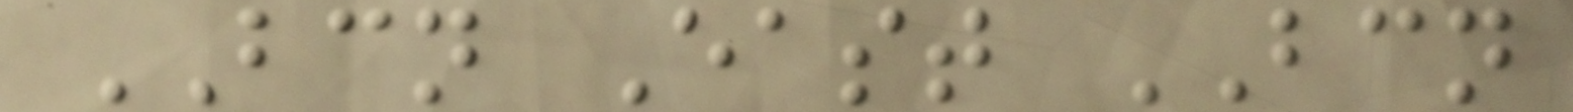BCN East BCN
